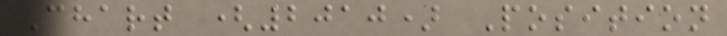Chart (2010) Position
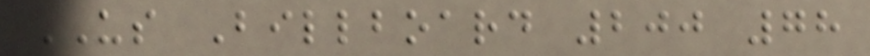US Billboard 200 78
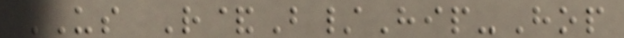US R&B/Hip-Hop
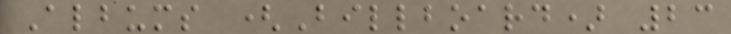Albums (Billboard) 23
